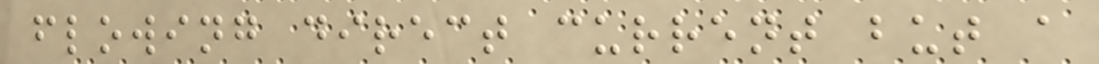flowing direct current but a
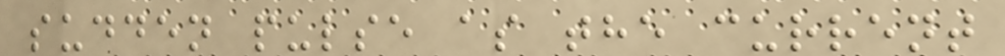sudden pulse as the current
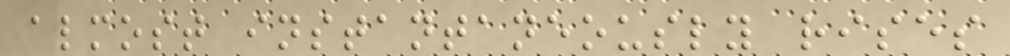almost instantaneously rises
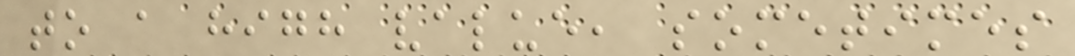to a high value, sometimes
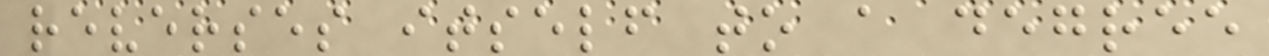reverses itself to a degree
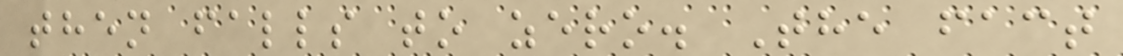then falls to zero. The fact
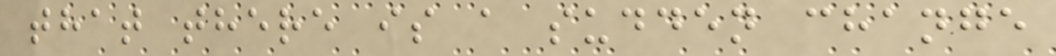that there is a sudden change
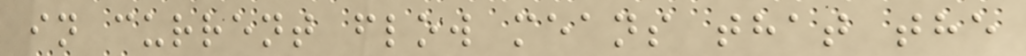in current flow means that the
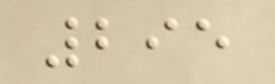295
